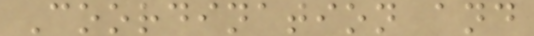Coordination and
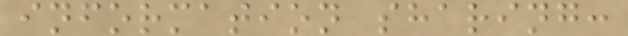information sharing:
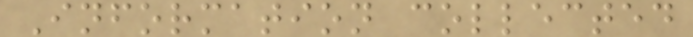Information collected
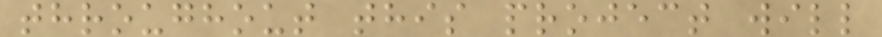throughout this project will
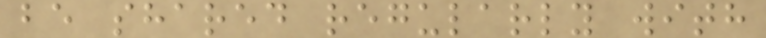be shared regularly with
